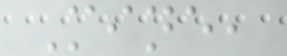Mine,
